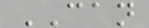CAN
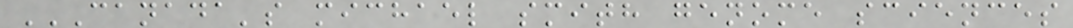CANADA'S MICHAEL SMITH GENOME SCIENCES
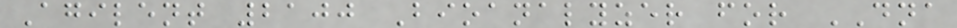Agilent 2100 Bioanalyzer for DNA
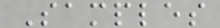Samples
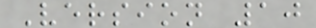Version 10
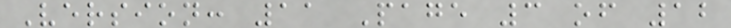Version: 11 Page 3 of 12
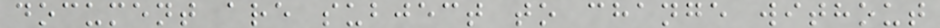document are subject to change without
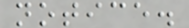notice.
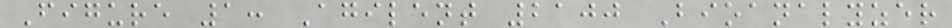Figure 1: Agilent 2100 Bioanalyzer
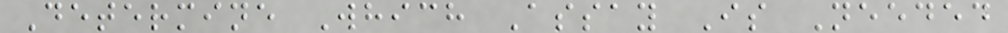Determine Which Assay Is Needed
